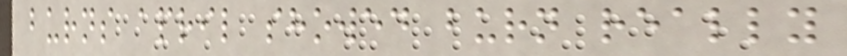burns april showed burn really
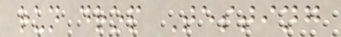run drop Testing
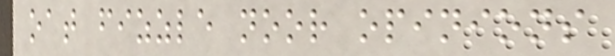oat fizzle noor opinions
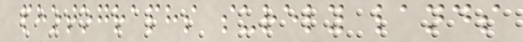photographs surely lands
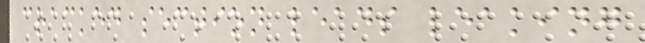cracked section leads leaking
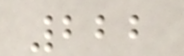222
